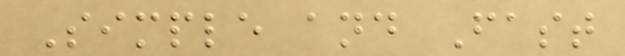Simple and Fast
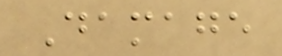Damage
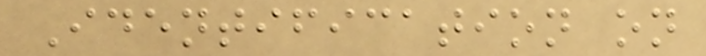Identification on
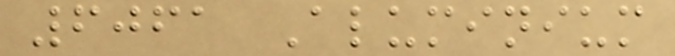6061 Aluminium
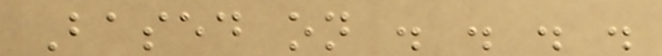Based on . . . .
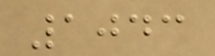1043
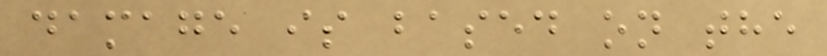damage is based on the
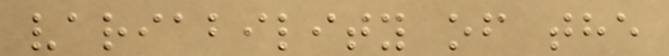variability of the
